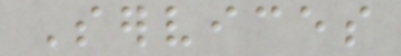Services
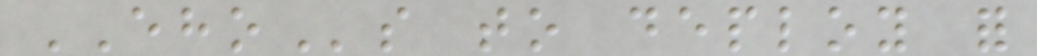EHOs to deploy for
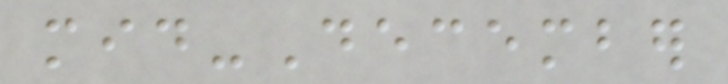mid-December
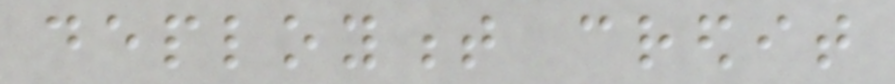deployment credit
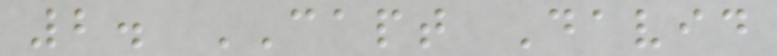2. CAPT David
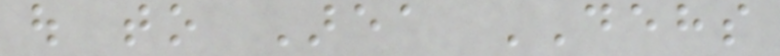out to Area DEHS
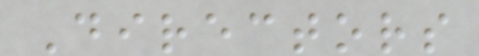Directors
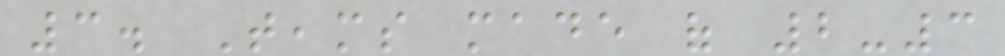3. Teams made of 2-3
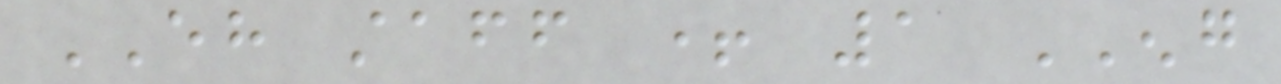EH staff + 1 ENG
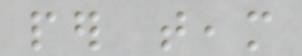per team
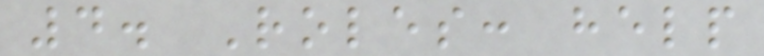4. Roles: help
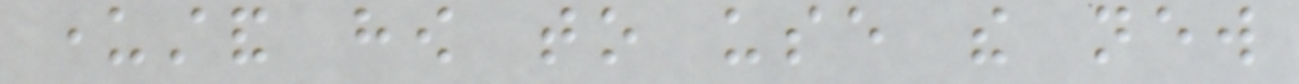understand how to use the new
